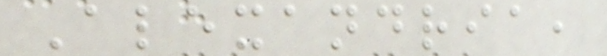Alexandria,
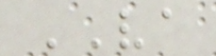VA
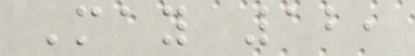May 12,
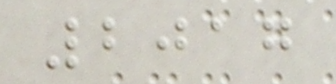2017
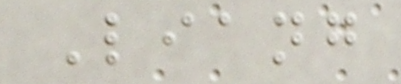Liang
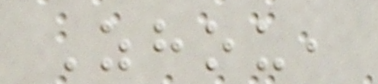Zhou,
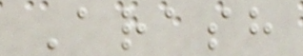Arash
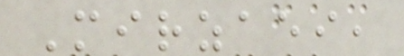Mirzaei,
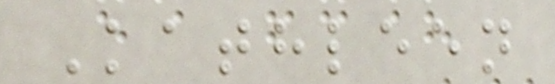Kathleen
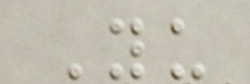Yu
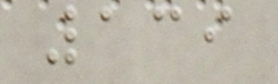139
